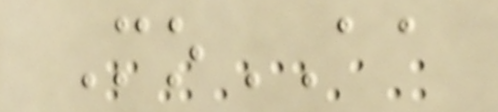MoAA
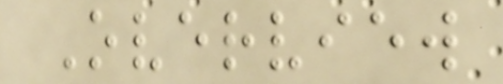Overview
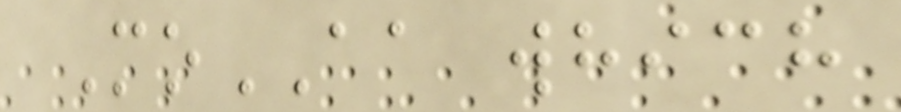MoAA which
